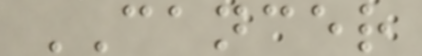CANCER
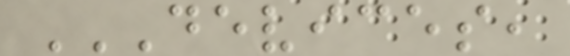DEVICES,
